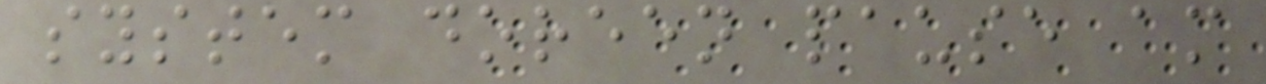system doreen pause am
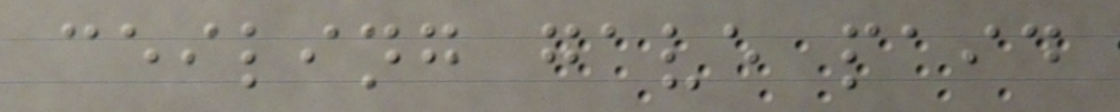ceiling gave paid
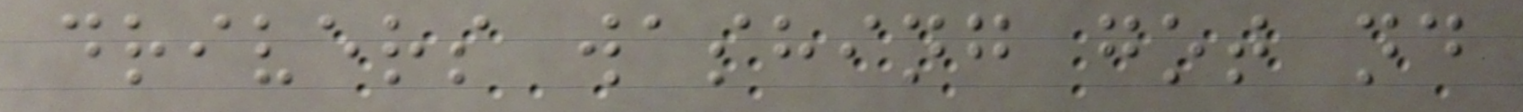drivers washing got nd
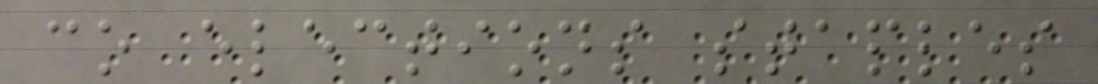co elections staples
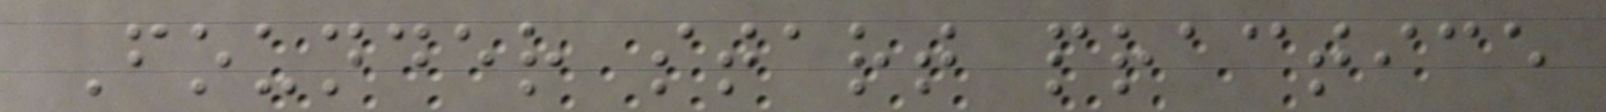Founder start practice
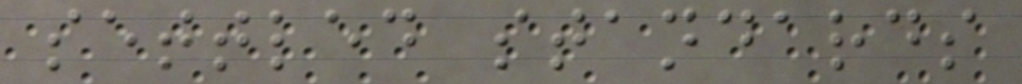settled standards
